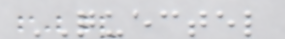QUECTEL
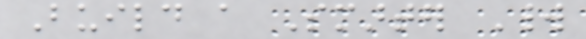Build a Smarter World
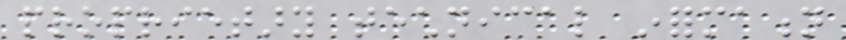proprietary technical information
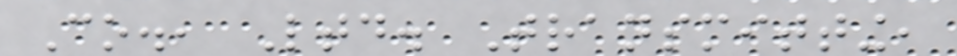Co., Ltd. Transmitting,
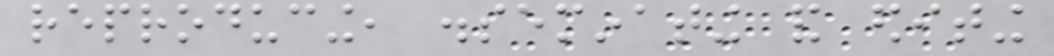reproducing, disseminating and editing
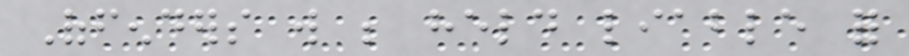Offenders will be held liable for
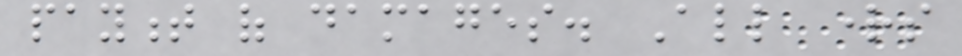payment of damages. All rights
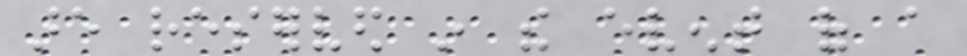are reserved in the event of a
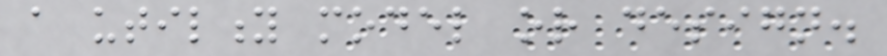a utility model or design.
